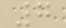7
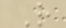R
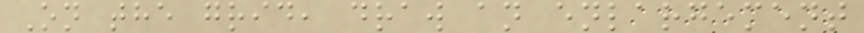On the grid, draw an enlargement
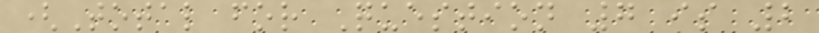(Total for Question 7 is 2
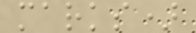marks)
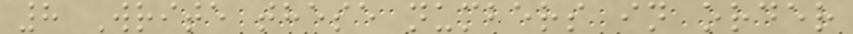8 Write these numbers in order
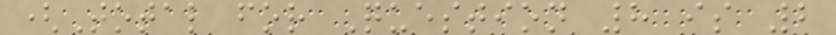(Total for Question 8 is 2
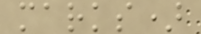marks)
